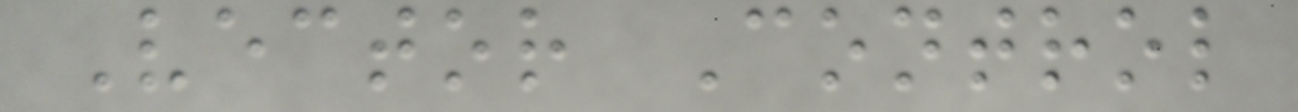Vector Control
